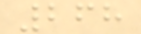268
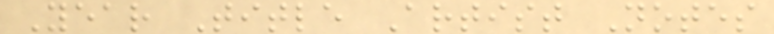Year Title Artist Notes
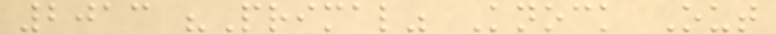2013 "Primal" Knock Out
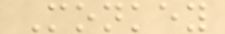Monkey
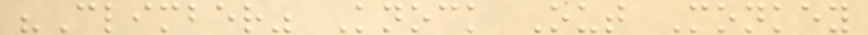"Climber" Knock Out Monkey
